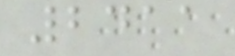2411
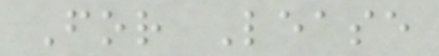For Lease
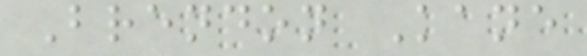Brendon Kane
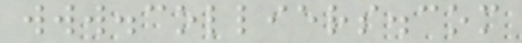www.colliers.com
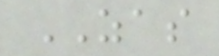ZAS
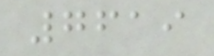7619
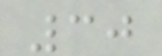30
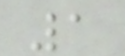1
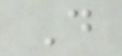D
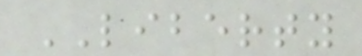LIBERTY
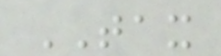TAX
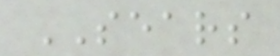SEARS
